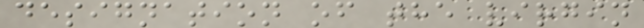designation of the virgin
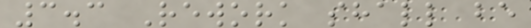3.3 Rework shall be
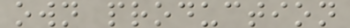own production
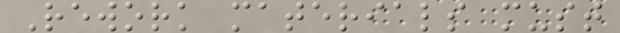Rework materials must
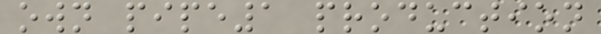own pipe1 production
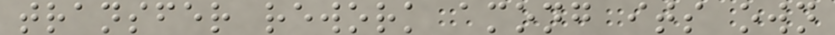transfer rework among its own
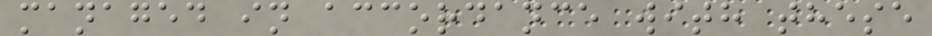managed in accordance with these
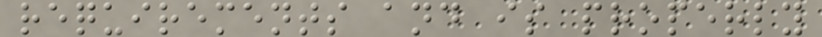requirements and is properly
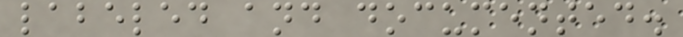labeled and documented.
